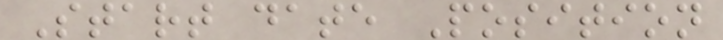Start date Position
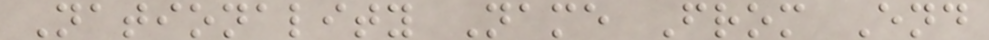Nationality Name From End
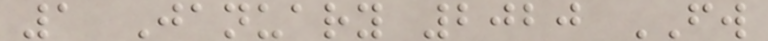1 January 2020 FW
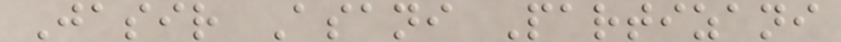Jasir Asani Partizani
